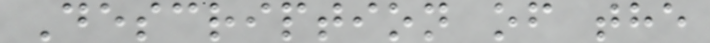Description of the
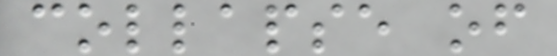collapse of
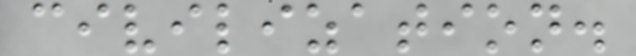civilization.
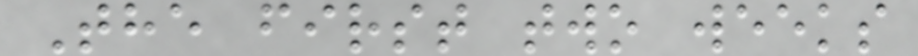The first two weeks
